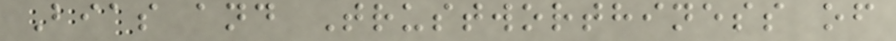Bias and Trustworthiness of
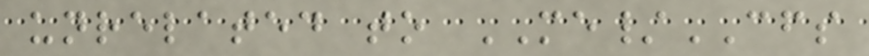unrelated to ME/CFS
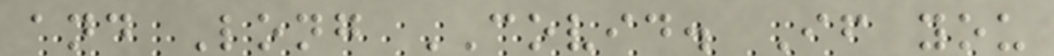and Long COVID. If you
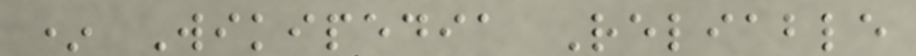* Wikipedia Reliable
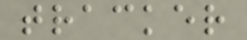tracker
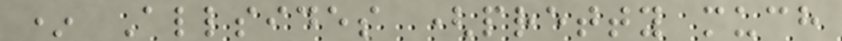* Allsides (pretty much
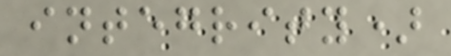integrity)
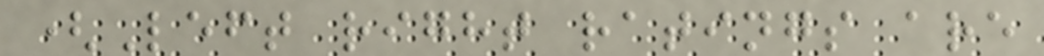(Left right ratings are
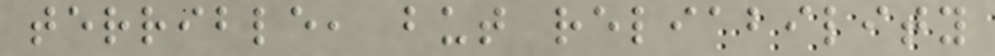terrible, but reliability
